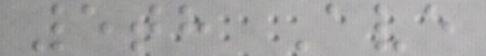5th Ave
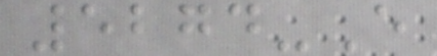5274-E
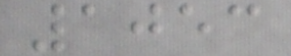1053
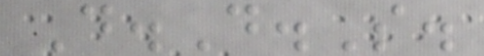D.D.S.
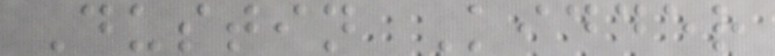Dustin Kidder
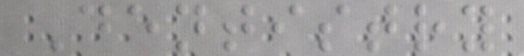Dentistry
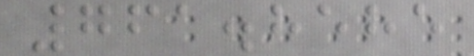761.8585
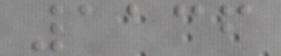1136
